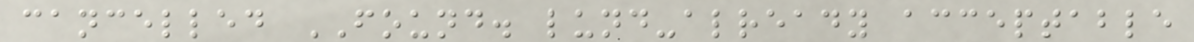cancelled FOUND. lund-already acceptable
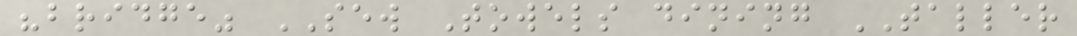"bridge" SEW Towels dining TALLER
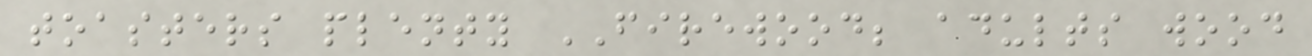toasters plenty FIREWOOD; adults wood
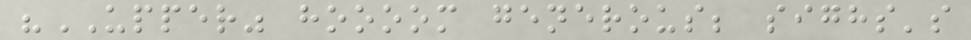"UPPER" hoooom generous; sighs's
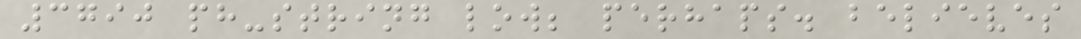3790 ph-string low; perhaps. believes
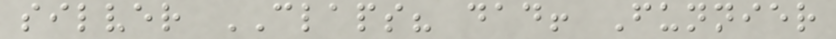silver CLAPS? dad! Funnier
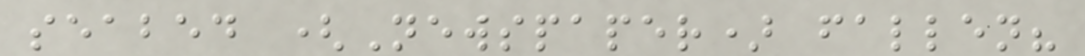seabed (Newspaper) fallen?
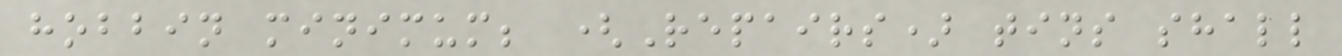hobbin minimum; (Repairs) tins shall
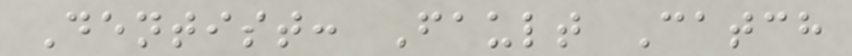Dentist: Fault Catch
